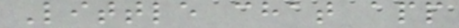Little chat app
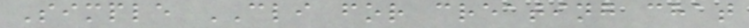Simple CLI for creating chat
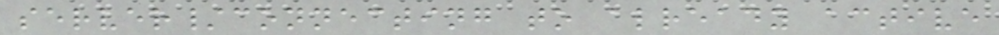server/connecting to already active
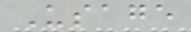Usage
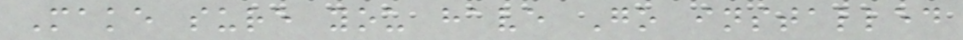Make sure you have Go installed
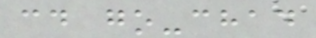cd go-chad
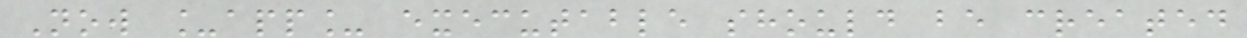Now _app_ executable should be created
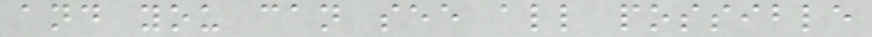and you can see all possible
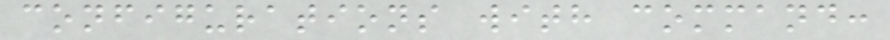configurations with command:
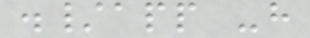./app -h
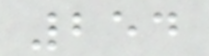254
